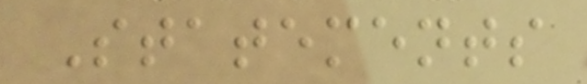Statements
